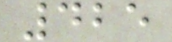425
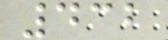432
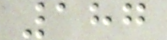187
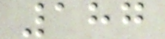187
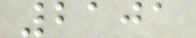2101
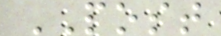POST
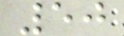50
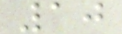10
